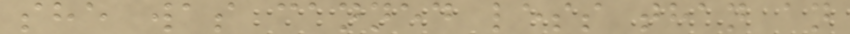she was canned less than an
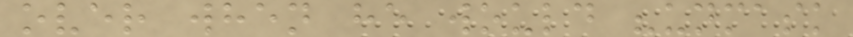over when he would "unmask
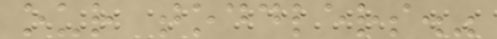our toddlers."
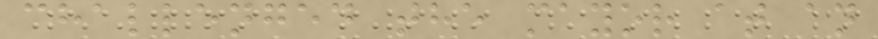challenged the mayor at an
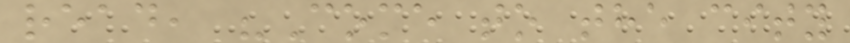read, "Come to the city
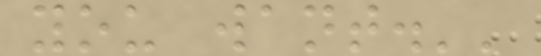you want.''
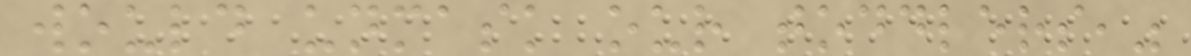would unmask our toddlers,"
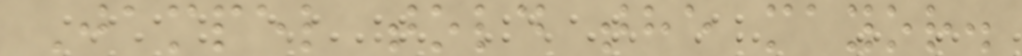Jampel told the mayor.
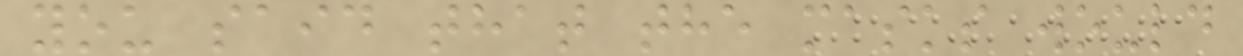you said that the masks would
